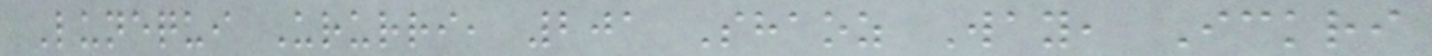Lunequi Ururri, 201 Shaoz Way, Ickri
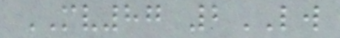MV87 2LW
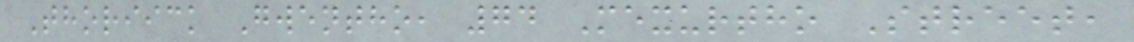Thoriick Gwentho, 74 Mexurtho Street,
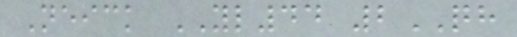Neick YL44 2QH
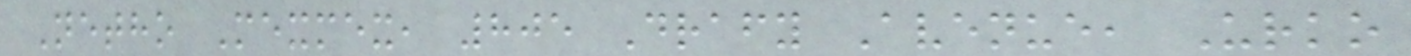Netho Mexmex, 805 Drafy Avenue, Urko
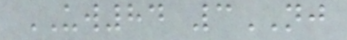UW84 3NJ
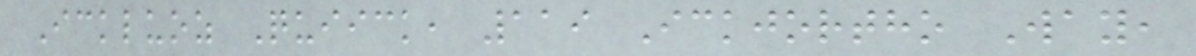Ickluoz Quiick, 119 Ickjortho Way,
